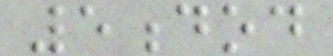5dod
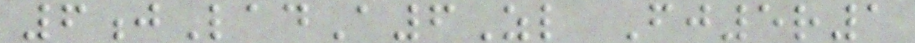6jLadA6Zl Fj5r1
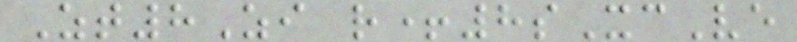Zt8Zi r+8sXcVe
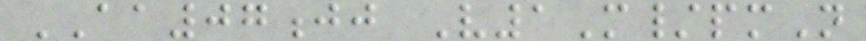AA07jj V1M/pmN
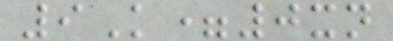9K=0xn
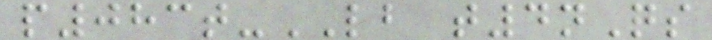p083t-LB t4nQs
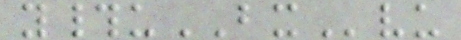y#uBXvu
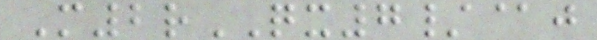M2rQX7/@j
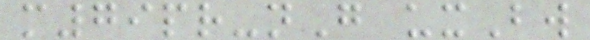m79pr-nG uxBw
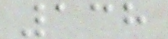138
